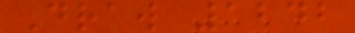Draw 1242
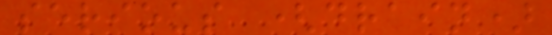serious (drain)
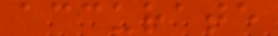accurate
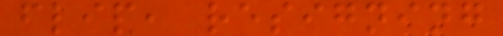flip, resigning
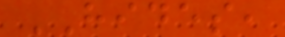HIDES,
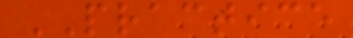PRACTICE
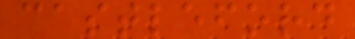castleford
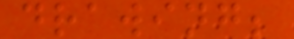drawing;
